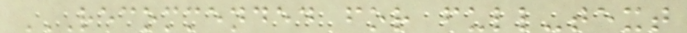RECOMMENDED FOR FULL-TEXT
